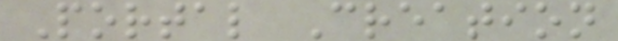Portal Creation
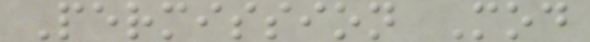Permission Mod
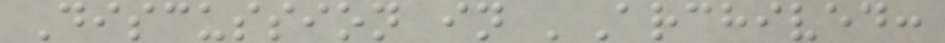Discussion in 'Archived:
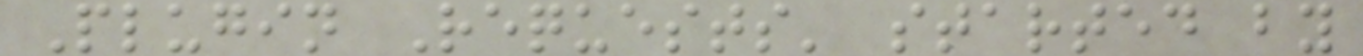Plugin Requests' started by
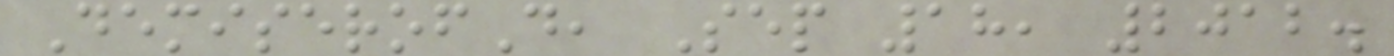DemiserofD, Sep 18, 2012.
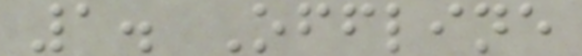1. Offline
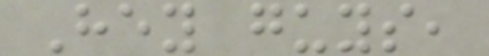Hey guys,
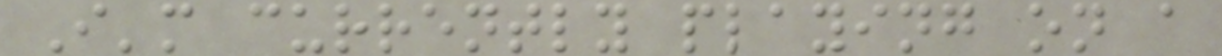I'm currently playing on a
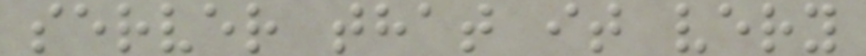server that it very
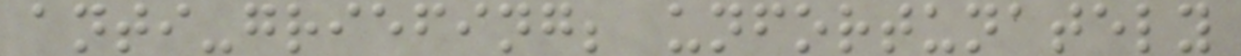anti-griefing; unfortunately
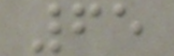65
